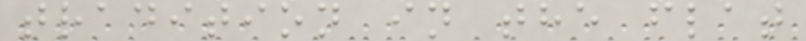tradition in the flat
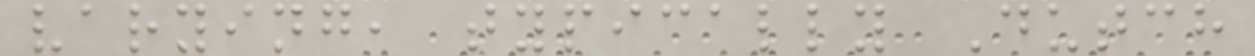varying, typically Dutch
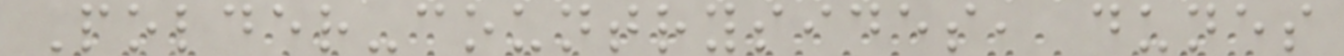Polder-countrysides, dunes
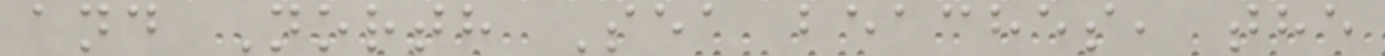and North Sea beaches, the
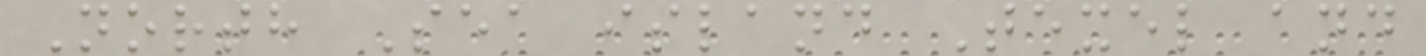North Sea island Texel and
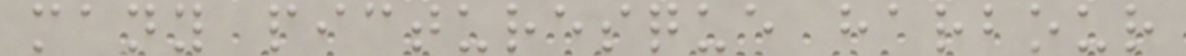many picturesque harbour
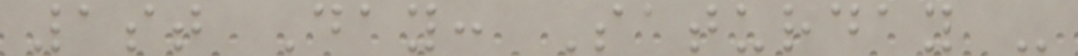1st Day: Saturday -
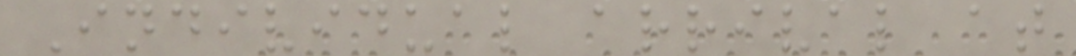Individual arrival at
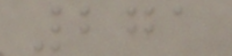271
